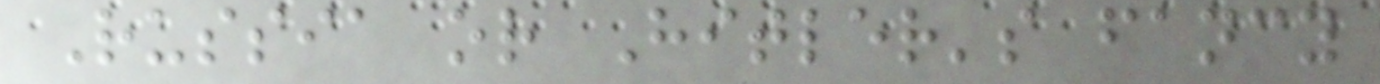Russia or Hitler's fancy
